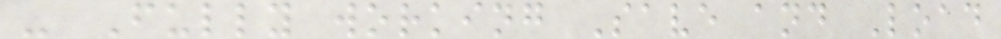- Fully working Save and Load
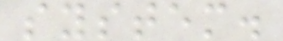system.
